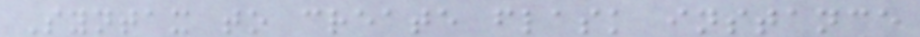Syntax to create flask instance
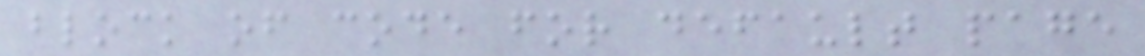block of code for default page
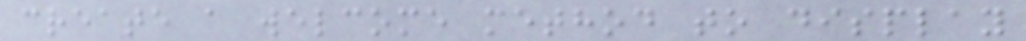create a welcome method to display
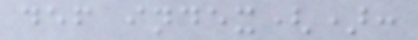def index():
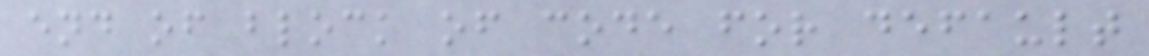end of block of code for default
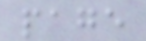page
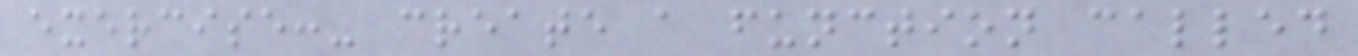exercise:- create a function called
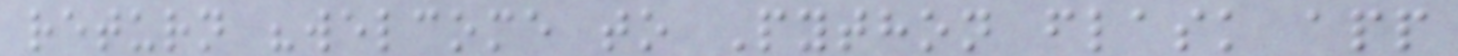return "welcome to Python flask app
